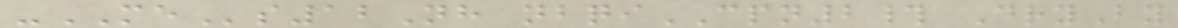-MEs12Nh nbqiCPN2# DryBy
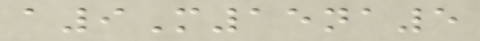a9M15na5
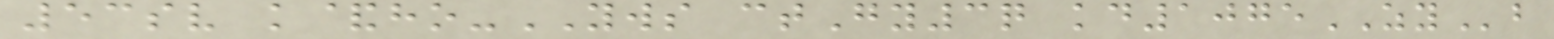53sv k&ho-YWS ctGy3q kd1075ZYb
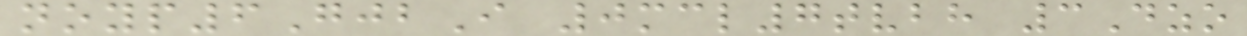noyp6GjbI 0mcl7tvbh 3Dzo
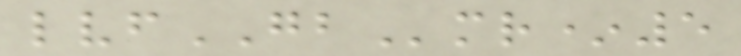lvfGBmr*5
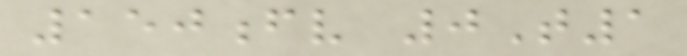150fv 0T1
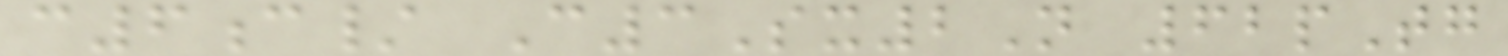c6c/ C3Sx2N 62pTg
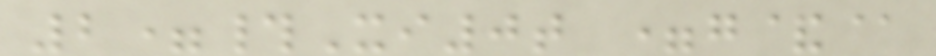2=#Xi0t =g&@
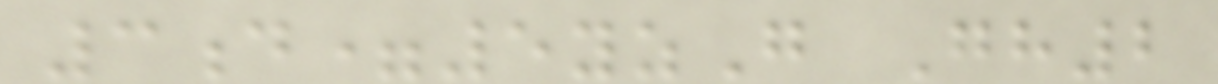3d=5yzG Gh2
